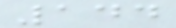144
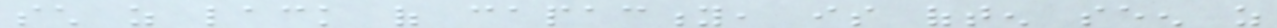such as lack of capacity, is often seen as
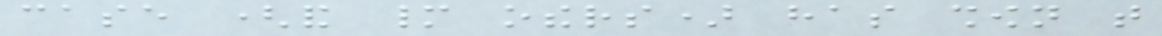case (and many others) has shown that
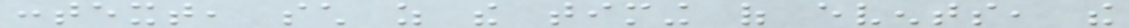context, such as the timing of events, the
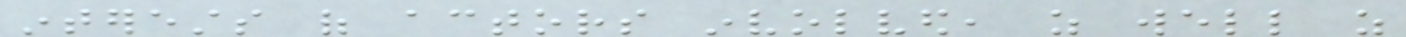interests of actors involved, as well as
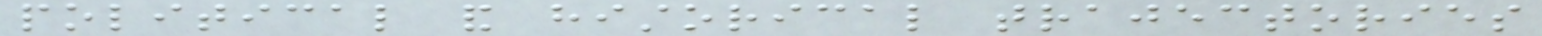political and historical trajectories
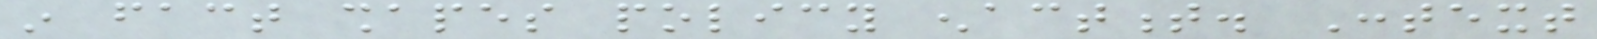in fact shapes policy enactment. Context
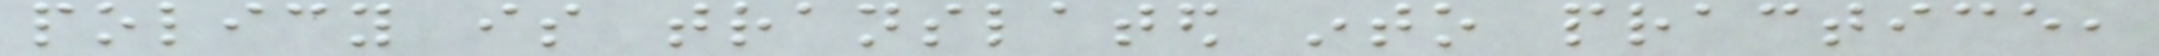policy is translated into practice,
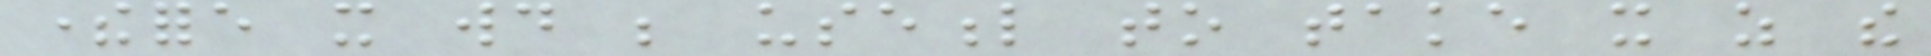therefore it would be useful to take it as the
